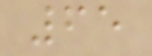65
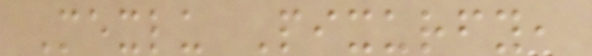Mexlu Pixurfy,
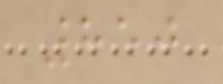850
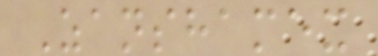Zanshamex
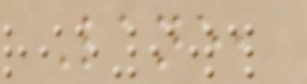Lane,
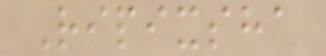Ripixsha
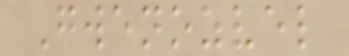Gwenozvel
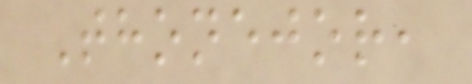Thonejor,
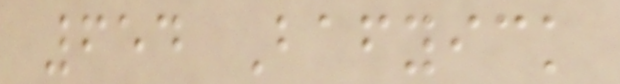654 Bafyick
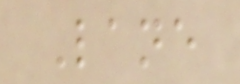Lane
